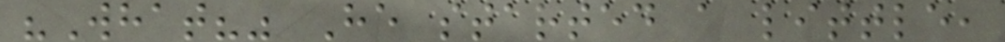"What?" He started a little,
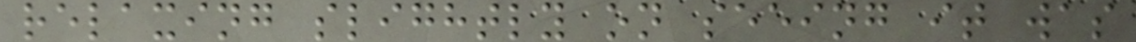relaxing slightly on seeing it was
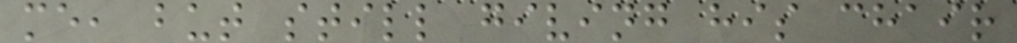me, but still giving his chair
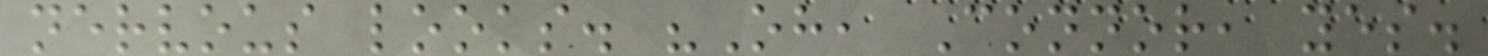nervous looks. "Oh, Connor, yes.
